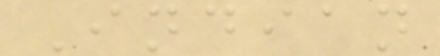Indian
